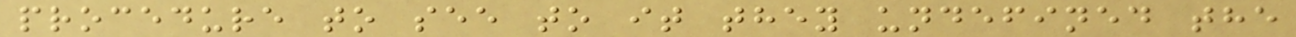procedure to see to it they undefined the
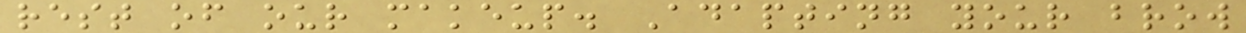rest of our makeup. Adapting your brow
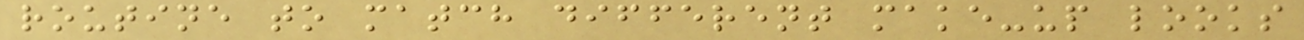routine to match different make-up looks
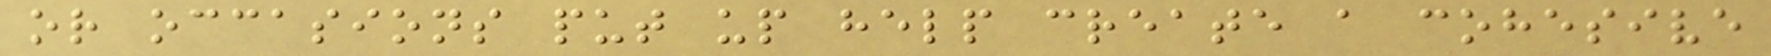or occasions put up help create a cohesive
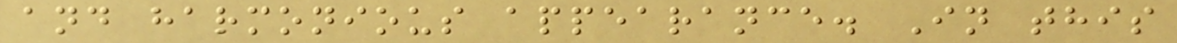and harmonious appearance. In this
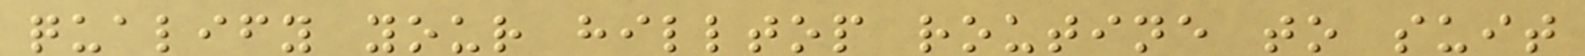qualify your hilltop routine to suit
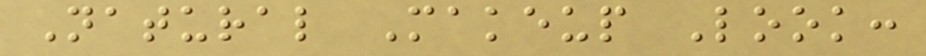Natural Makeup Look:
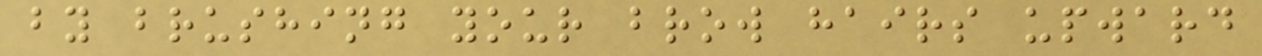by brushing your brow hairs upward
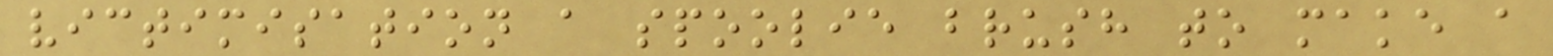victimisation a spoolie brush to make a
